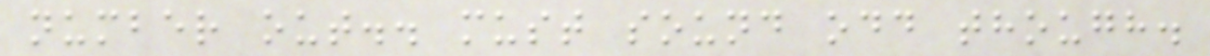number out.. must sound odd though.
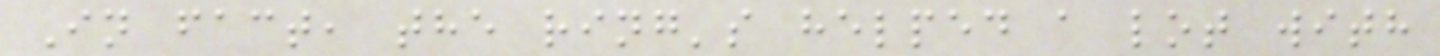In fact, the ring's helped a lot with
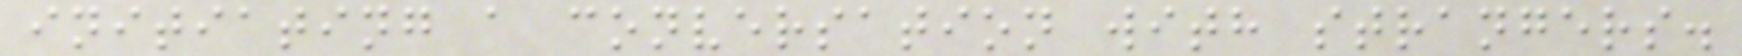initiating a conversation with strangers.
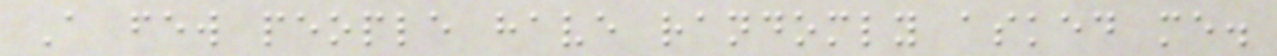A few people have randomly asked me.
